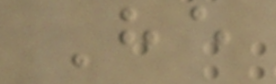He
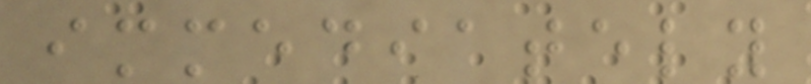immediately
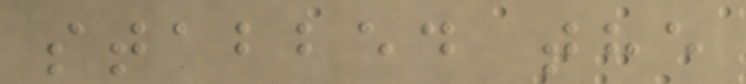stabbed the
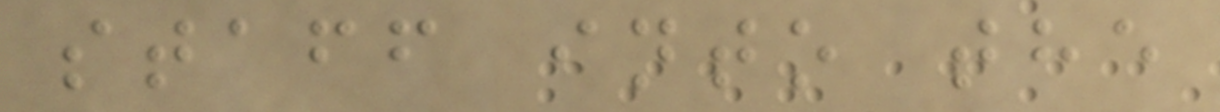staff into the
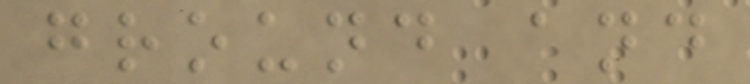ground and
